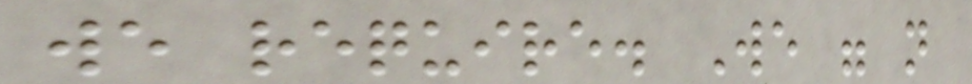we require. We were not
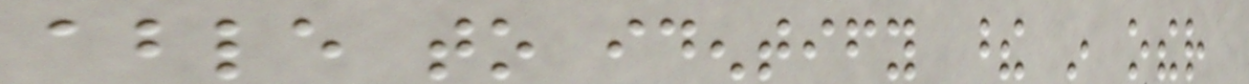able to identify these in other
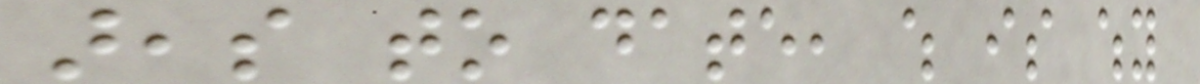areas to date, which is why
